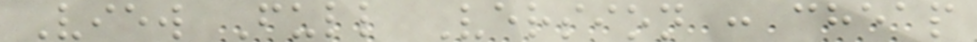View Full Version : cheap
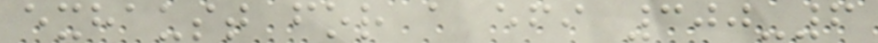exhaust for a efi 300-6
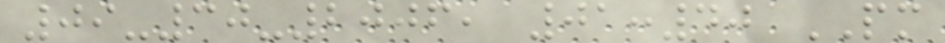09-30-2006, 01:40 PM
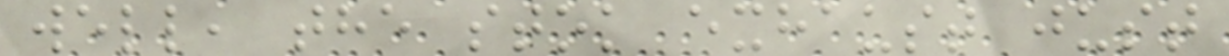well, the stok exhaust just
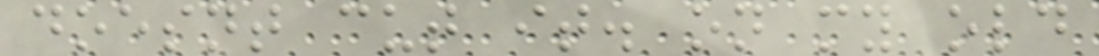doesnt cut it. on my old
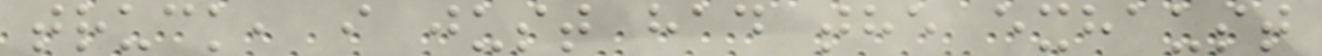truck, i just had the exhaust
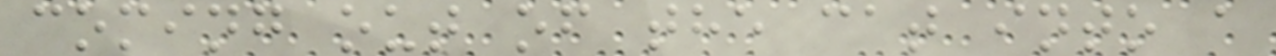coming out of the cat into a
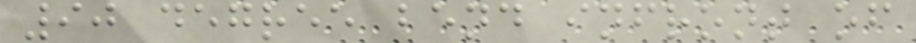90 degree bend infront of
